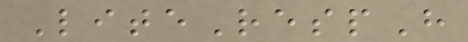LiteRespH
